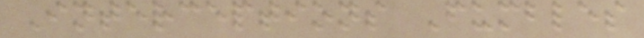Interceptions Fumbles
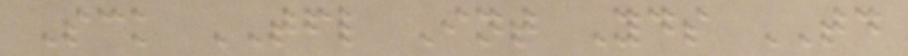Sck TFL Int Yds TD
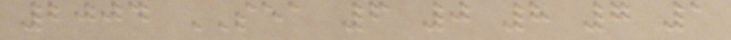2004 SEA 6 0 8 7 1
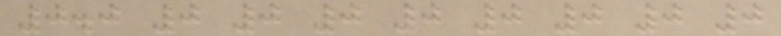0.0 0 0 0 0 0 0 0 0
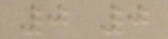0 0
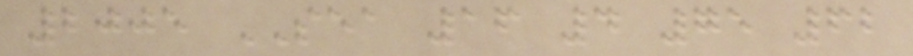2005 SEA 16 4 75 62
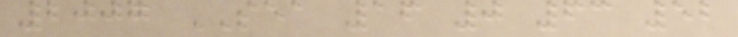2007 SEA 16 0 63 52
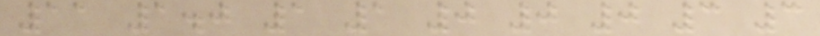11 1.0 1 1 0 0 0 3 3
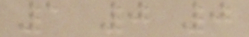1 0 0
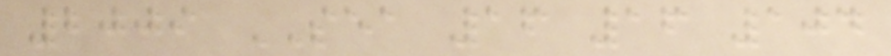2009 SEA 16 16 104
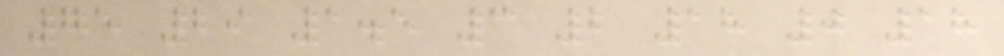75 29 1.5 3 2 18 0 18
